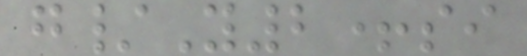g/Y2+si
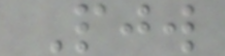Pjw
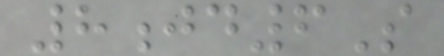8jd6S
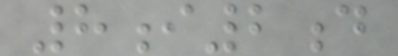8i2d
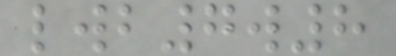lwb7w8
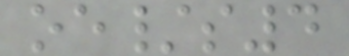oe/s4
